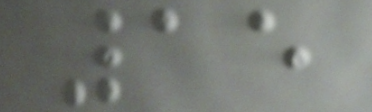15
